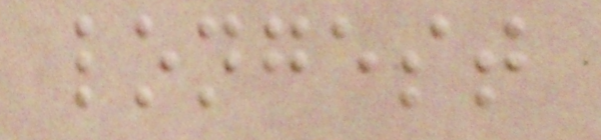longest
